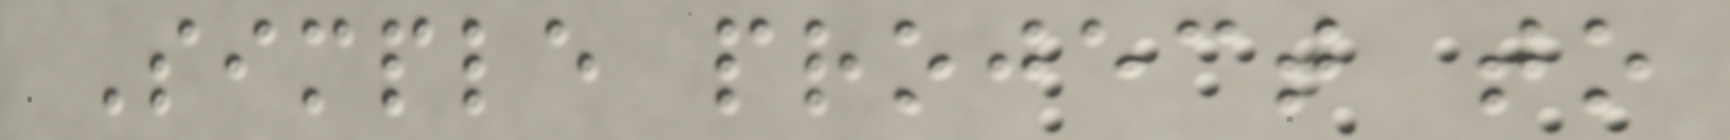Simple project to
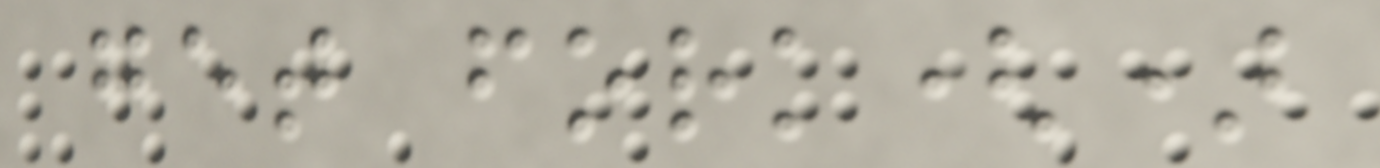get fork()
